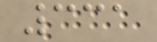331
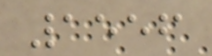1556
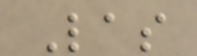Las
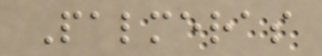Palmeras
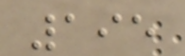195
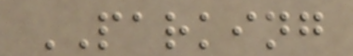PARKING
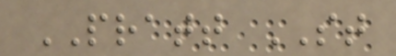PRATT ST
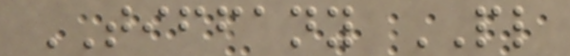TIFFANY PL
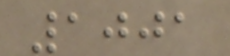1001
